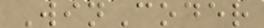WinCoder
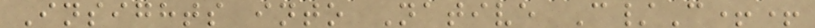Insights into Native C/C++
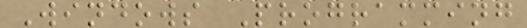Windows Programming
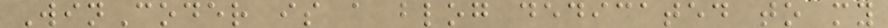WinCoder is a blog dedicated to my
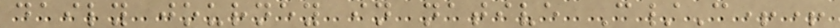daily journey in native C/C++
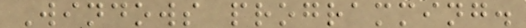Windows programming.
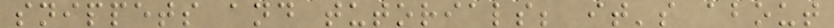snippets and tutorials; it's about
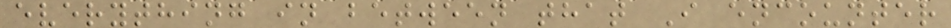everything in between that I encounter
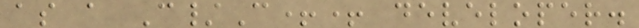as a C/C++ developer.
